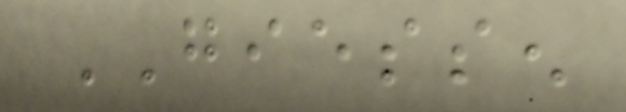GIESSEN
